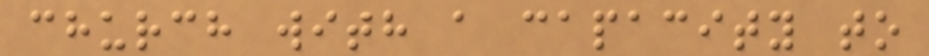church with a capacity to
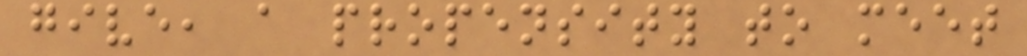give, a propensity to meet
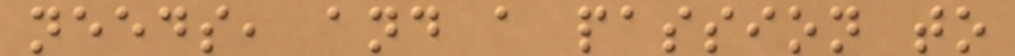needs, and a passion to
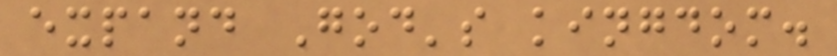expand God's kingdom.
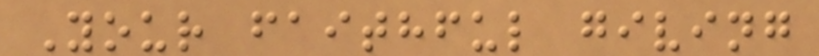Your faithful giving
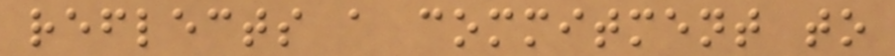reflects a commitment to
